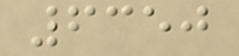6350
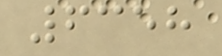6358
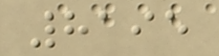8195
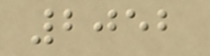2052
